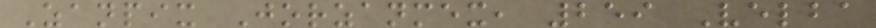Zanpix Jorzanmex, 259 Velba
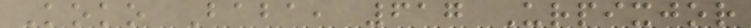Koko Baba, 617 Urpixjor
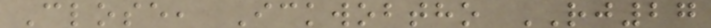Close, Ickwobtho RJ27
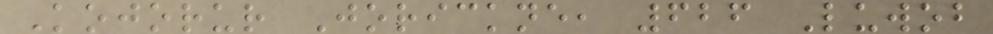Kojorur Jorickne, 626 Luwob
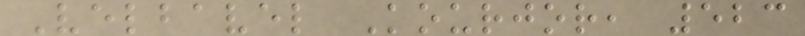Velbavel Kourjor, 523
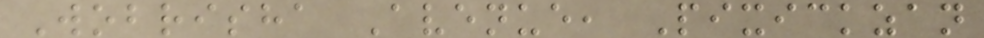Wobrisha Avenue, Pixickzan
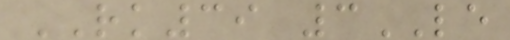RK39 3LE
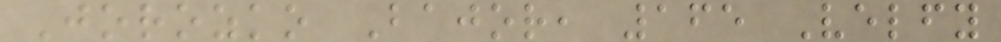Jorozko Bajor, 165 Velfy
